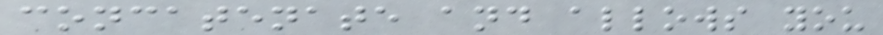concatenate and allows you
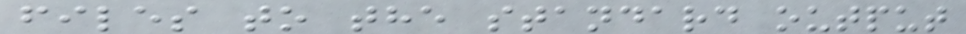files to the standard output
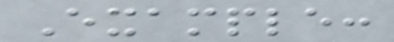Example:
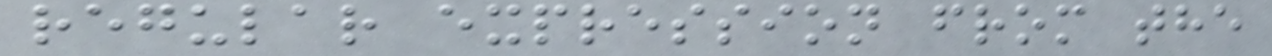regular expression from the
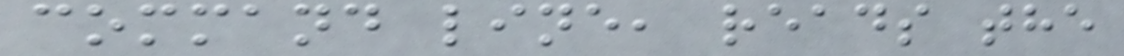command line, reads the
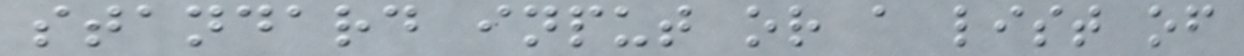standard input or a list of
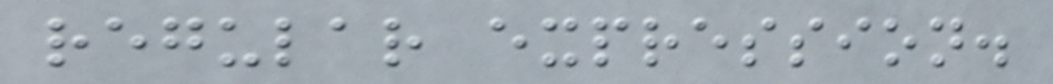regular expression.
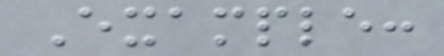Example:
